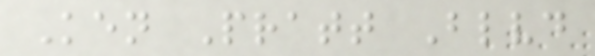Ken Pratt Blvd
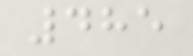485
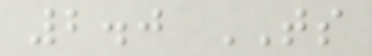2.0 TS
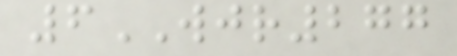6WJR277
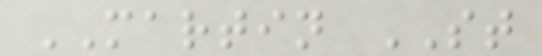MARTIN ST
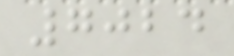7024
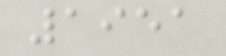1951
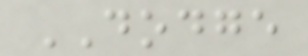DODGE
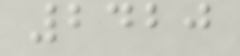2420
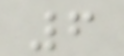6
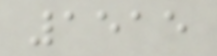1515
